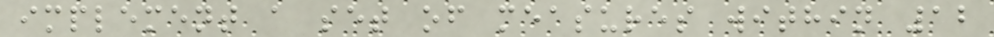implement a set of measures within 12
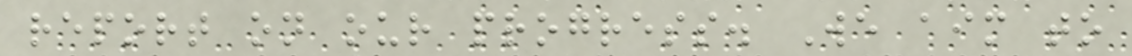report on our progress. We aim to
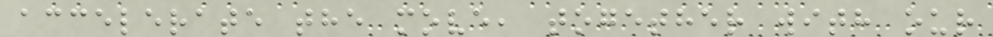accelerate the move, together with our
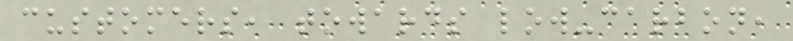customers, towards low-carbon,
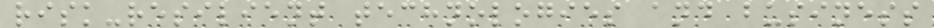risk-resilient technologies and business
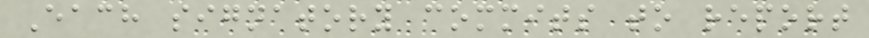Each signatory commits to report
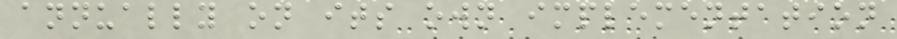annually on its own implementation
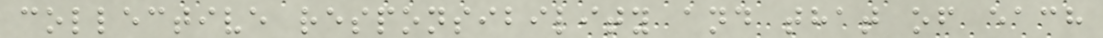collective responsibility and that of each
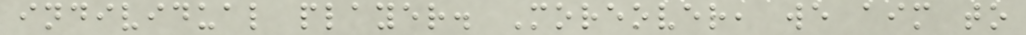individual player. Moreover, we aim to
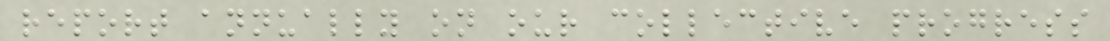report annually on our collective progress
